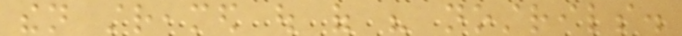then streamed out of his nostrils.
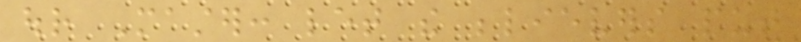our Master: let the believers put
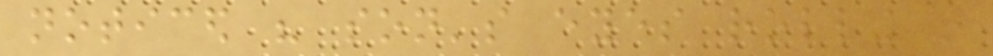noticed his son's eyes rolling in
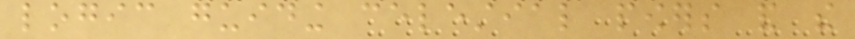logic guiding celestial powers and the
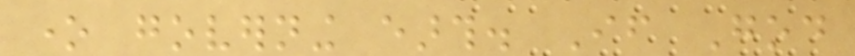one governing earth. If God
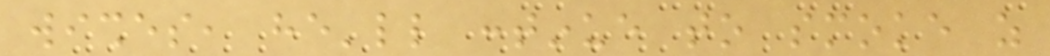wishes, he'll continue to smoke as
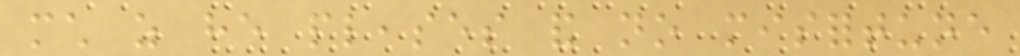much as he pleases and no misfortune
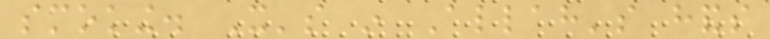smoking. It's in Allah's hands
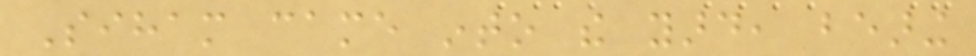Siham came into the yard, bearing
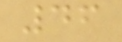46
